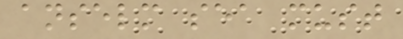anselm sea must
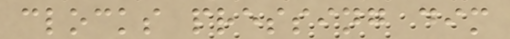clocks pressing dim
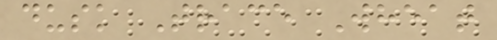dusk Trace Wheat
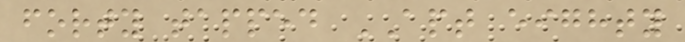forty tapped APT eighty
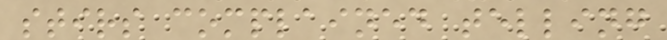stirs complained telling
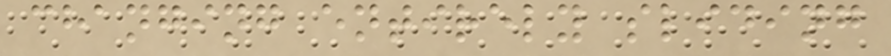changing entirely sliding
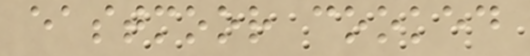eastmoor cooked
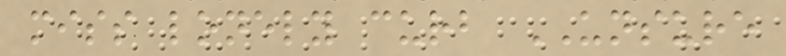miss lonely curb UNSURE
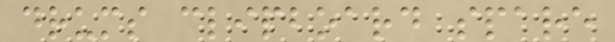drums clipboard spare
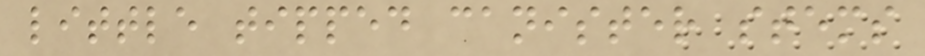little tipped canister stems
